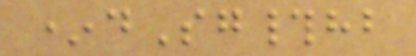*dSg#hb
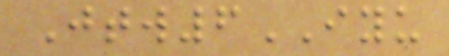Jtw6IYU
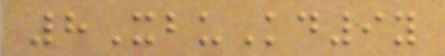8XbuKd9y
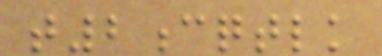t2cqtlk
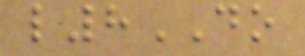l8DO
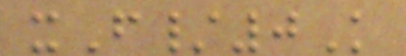xF/0K
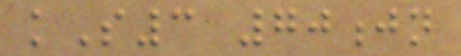kS3 70jn
